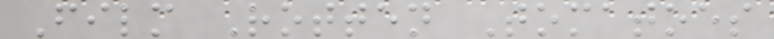Film Rotten Tomatoes
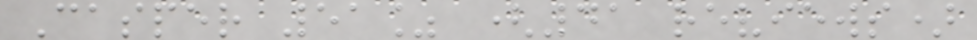Casper 51% (41 reviews)
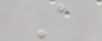A
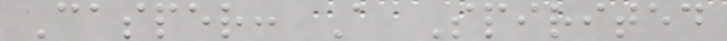Casper: A Spirited
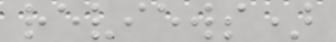reviews)
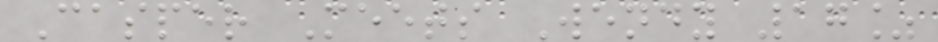Casper Meets Wendy 17%
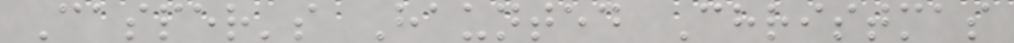Casper's Haunted Christmas
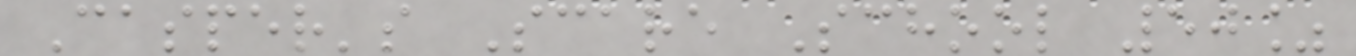Casper's Scare School 50%
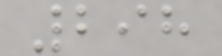298
